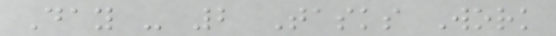Day - 2 Tasks Work
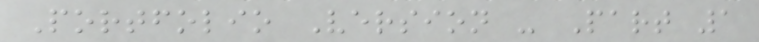Portfolio Version - Part 1
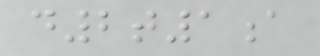d2t1a
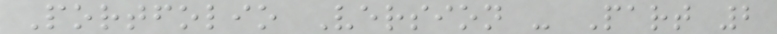Portfolio Version - Part 2
